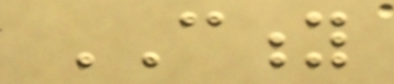CITY
